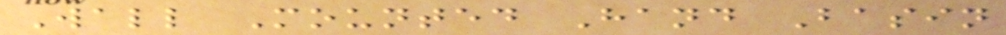Wall Mounted Hand Basin
